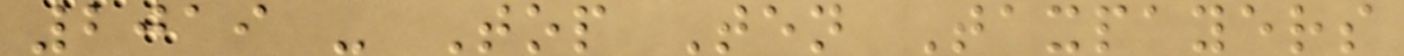2019 - Top Ten Taxpayers
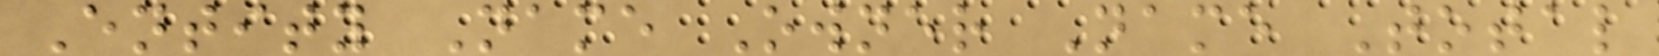Entity Name Owner Name Total
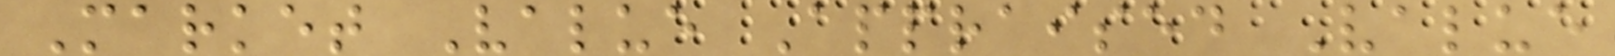Market Value Appraised Value
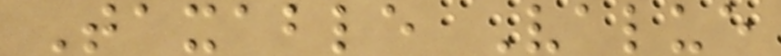Taxable Value
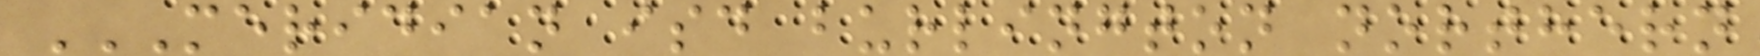MERIDIAN ISD BURLINGTON NORTHERN
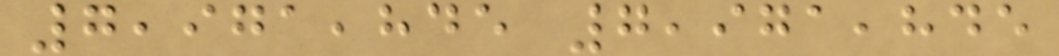7,971,845 7,971,845
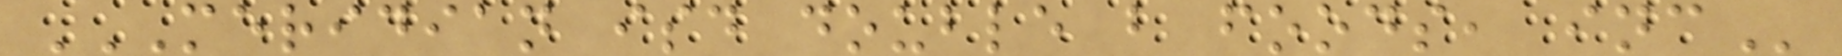MERIDIAN ISD DOUBLE B FOODS, INC
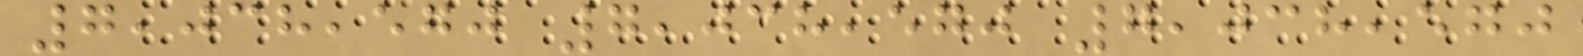7,038,570 7,038,570 7,038,570
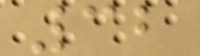32
